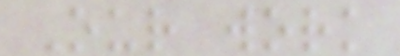Our work
